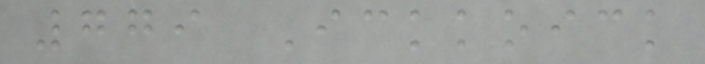779 Ickkoick
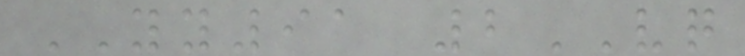YY91 2VQ
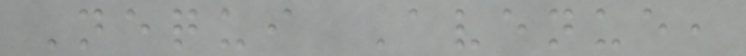Nequi Avenue,
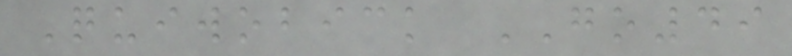Quiwobick GO49
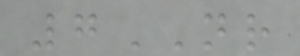7NR
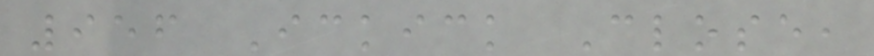956 Ickick Close,
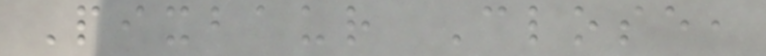Pixbaur Close,
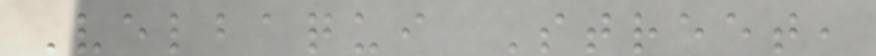Velbaqui Street,
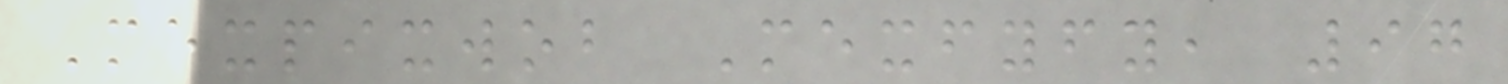Mexpixwob Mexfyfy, 97
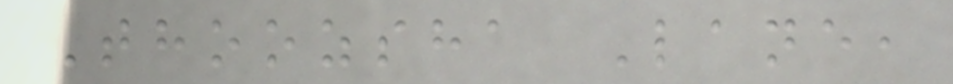Thoozsha Lane,
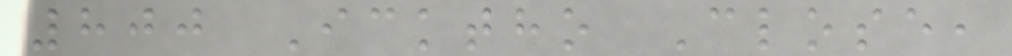800 Icktho Close,
